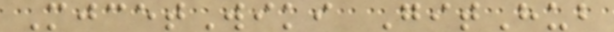MjcetWiki GitHub
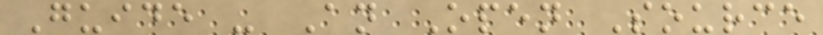Guide - An Open Source
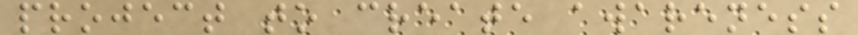project to create awareness
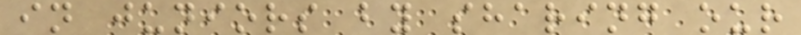in juniors by sharing our
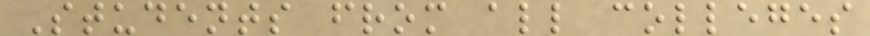Students from all colleges
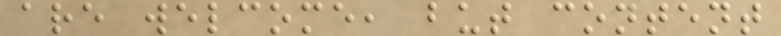are welcome, but content
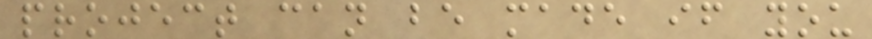project can be made if you
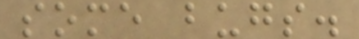some bugs.
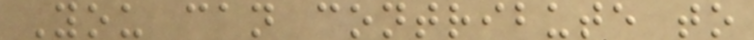You can contribute to
